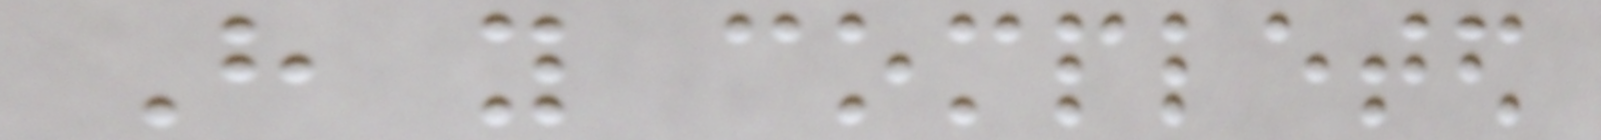Have you completed
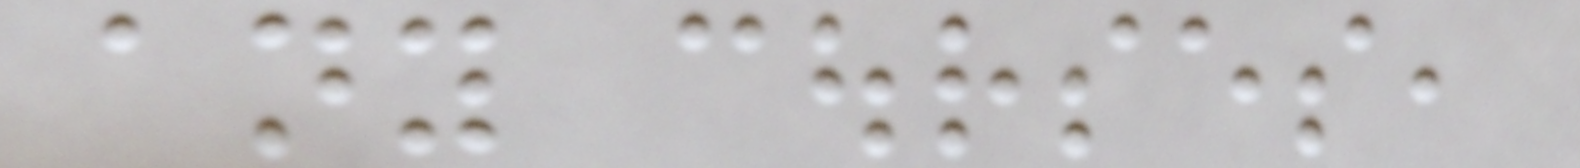any courses,
